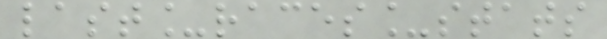last_races_stats
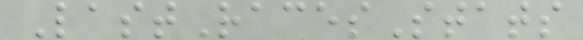LastRacesStats
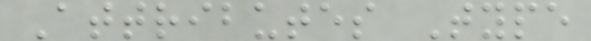Attributes Type
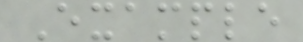Example
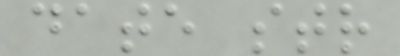date str
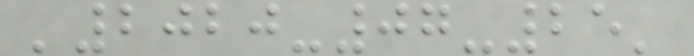'2020-07-25'
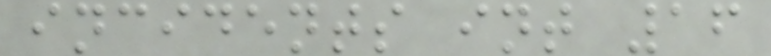incidents int 16
